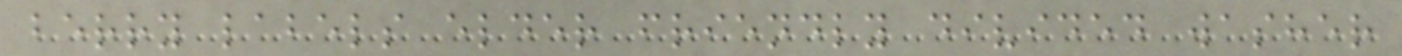berry labels elder friendly divided washer
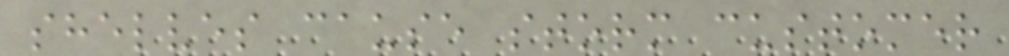shelves cause storm customer
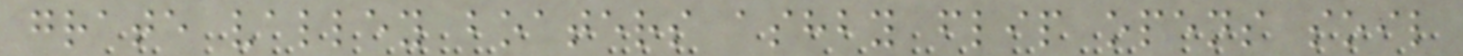grate valley boaters ashby flip opens soil
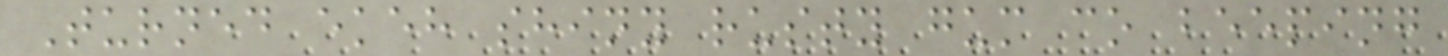Turned ekeh shiny rusty gum co beeping
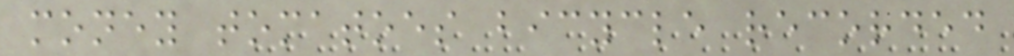money tomatoes bicycle recorded
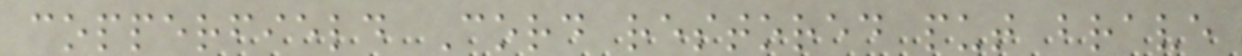copperfield Cord restored put brave
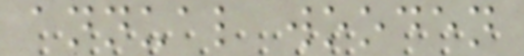annual wooden
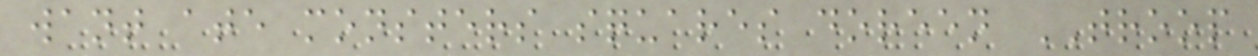want ate monsters squares doreen TROOP
